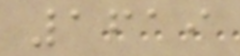1619
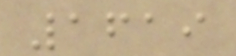1619
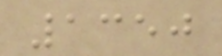1350
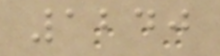1240
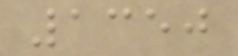1350
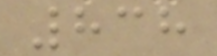838
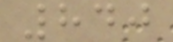840
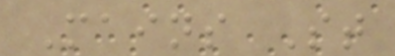Mains St
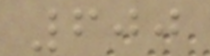600
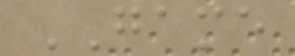GAME
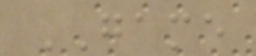GAME
